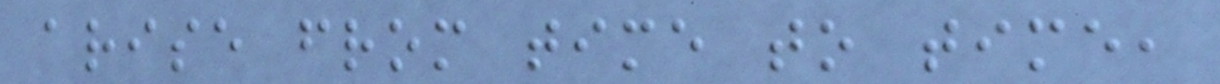arise from time to time,
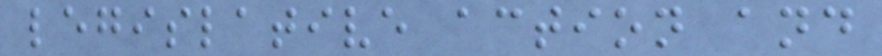legislative action and
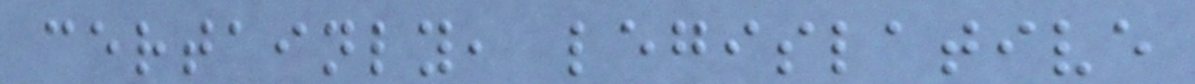certainly, legislative
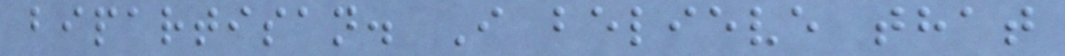bipartisan. I believe that
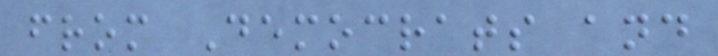from Democrats and
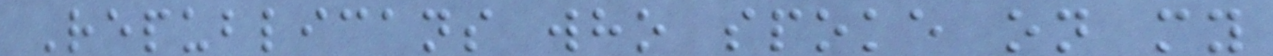Republicans who spoke on my
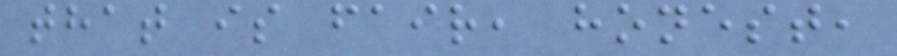that is fair, honest,
